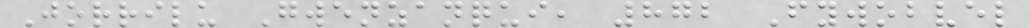Jorrilu Gwenzanqui, 872 Fywobvel
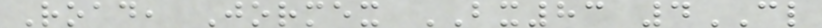Road, Jormex BX83 4CL
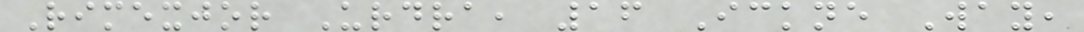Rimexjor Urdra, 16 Ickne Way,
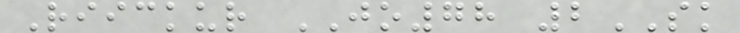Riickur JO78 2SK
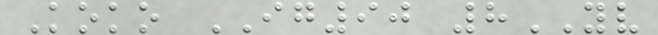Koko IG90 8YV
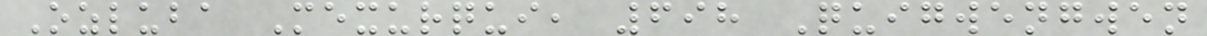Ozluba Mexurqui, 698 Quigwengwen
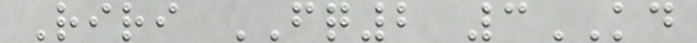Riri FQ2 3KD
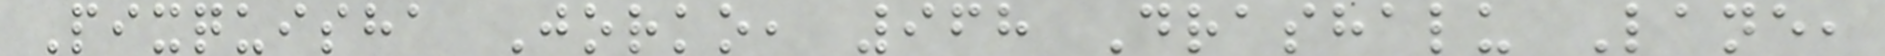Pixquisha Jorko, 968 Drashalu Lane,
